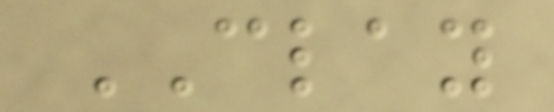CLAY
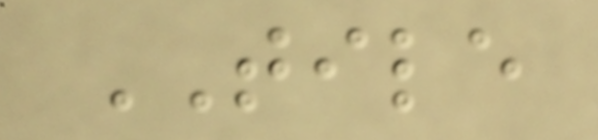TILE
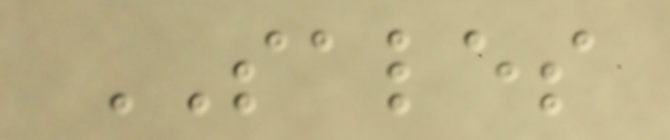SALES
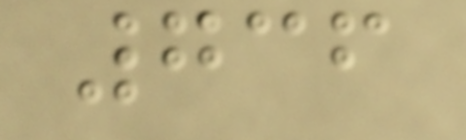736
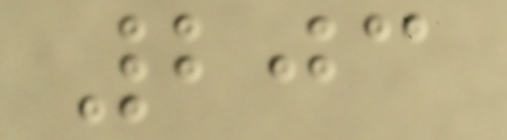203
